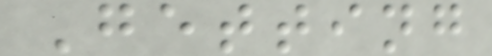Getting
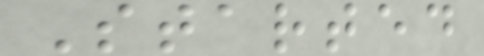Started
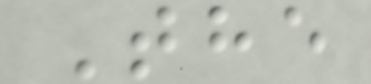The
